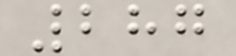287
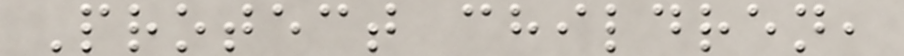Protect children,
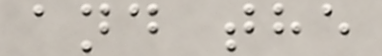and the
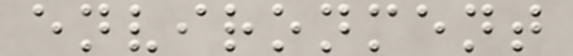environment
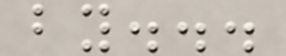by...
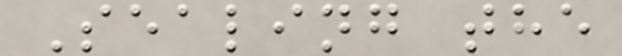Sealing the
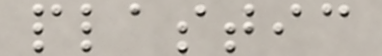plastic
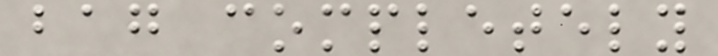bag completely
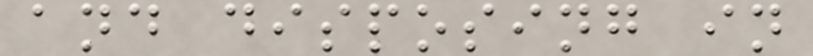and disposing in
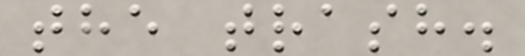the trash.
